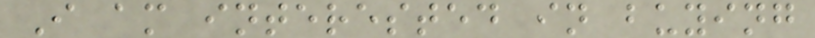I am interested in buying
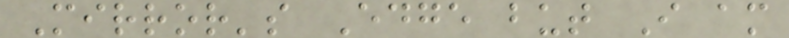Mirror's Edge but I am
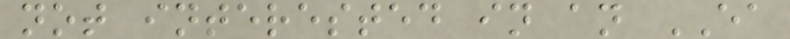not interested in an EA
